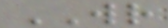WR
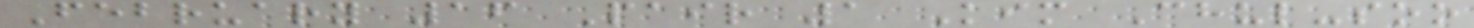February 16 Pair 1 Kim Chul-soo
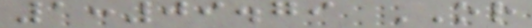1:09.79 OR
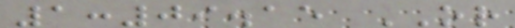1:09.15 OR
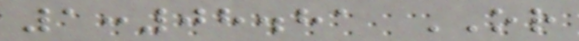1:08.81 OR
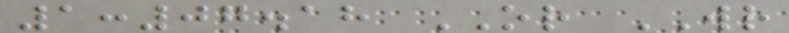1:07.18 OR WR
